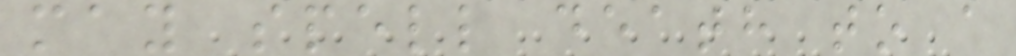may spell death to a
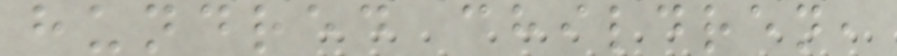hundred children,
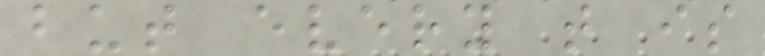but every t is
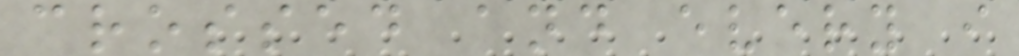crossed and every i
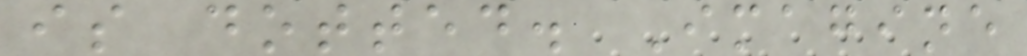is dotted. Imagine
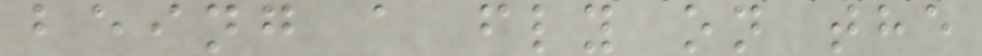being a fly on the
